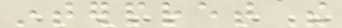interpret the
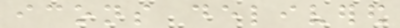icons delivered
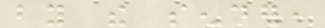by the sender,
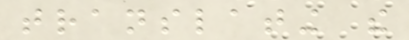translating the
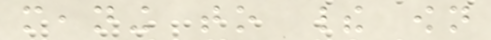meaning to their own
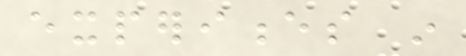experiences in
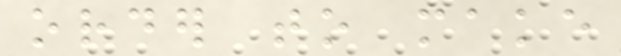order to make
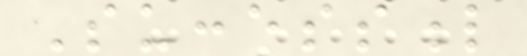Successful
